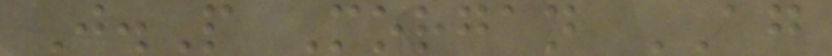J.P Morgan AG
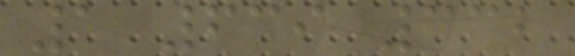1 639 332
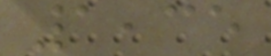1,35
